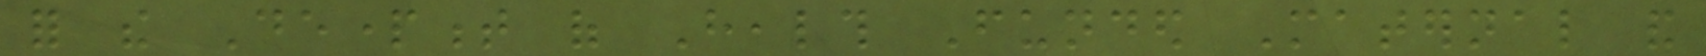for the Department of Health Funded Maternal and
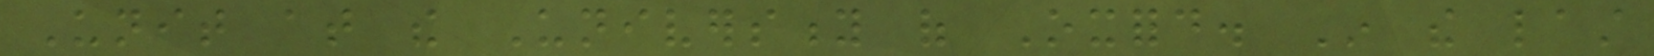Unit at the University of Oxford. In the last
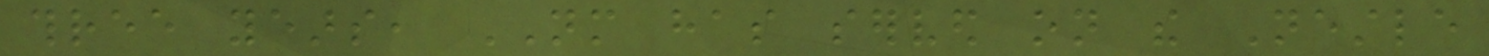three years, NM has served on the Nestle
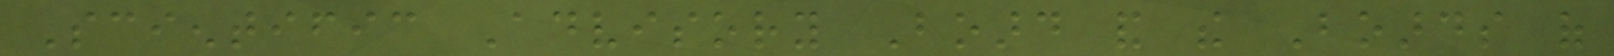Scientific Advisory Board and the Boards of
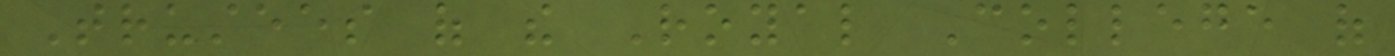Trustees of the Royal College of
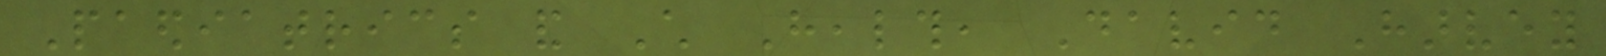Paediatrics and Child Health, David Harvey
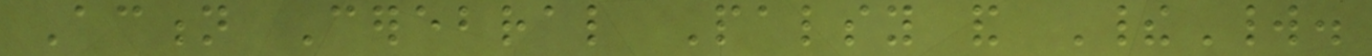Action Cerebral Palsy and TheirWorld.
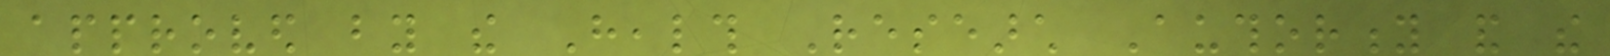approved by the Health Research Authority and the
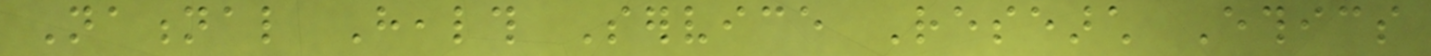National Health Service Research Ethics
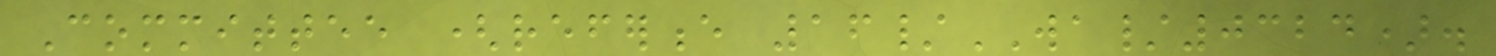Committee (reference 16/WA/0324).
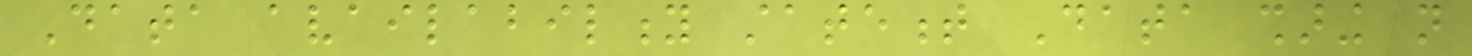Data availability statement Data sharing not
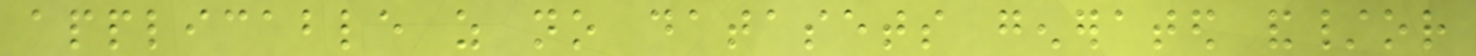applicable as no datasets generated and/or
